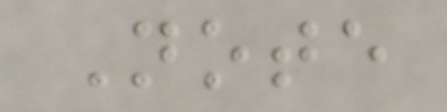Note
